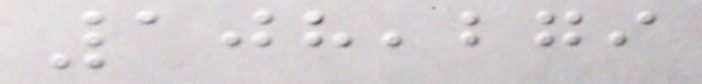108,279
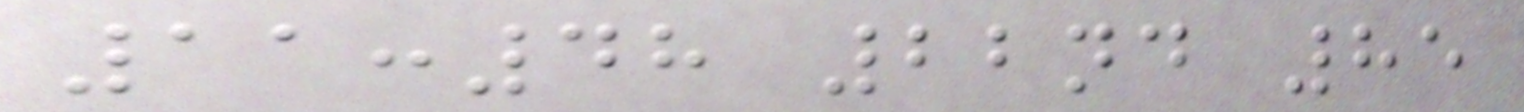11:48 22nd 85
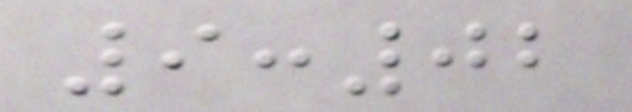9:02
